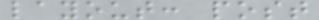layout: post
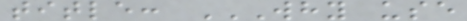title: WHY USE
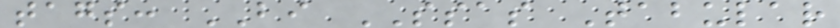tags: BI SSAS Tabular
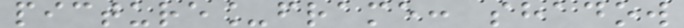picture_frame: shadow
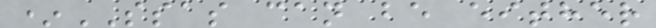*SSAS can be either
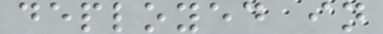deployed in
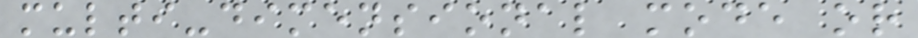multi-dimensional mode or
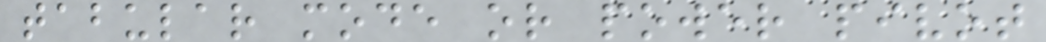tabular mode or power pivot
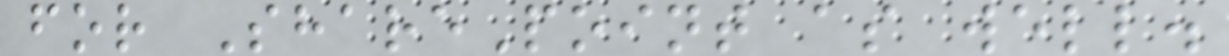for SharePoint as well.
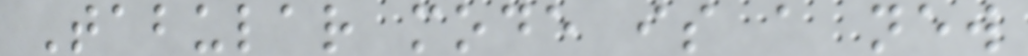Tabular mode is a new
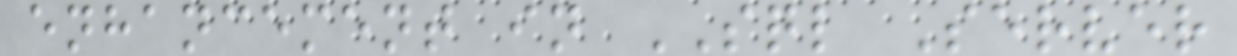enhancement in SQL Server
